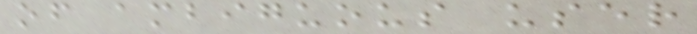of ambiguous user
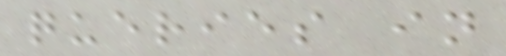queries in
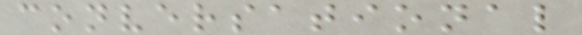conversational
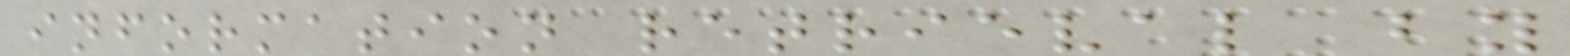information retrieval by
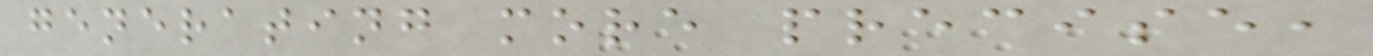generating more precise,
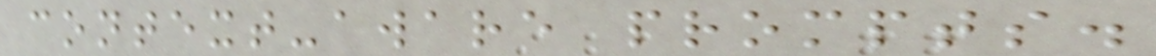context-aware prompts.
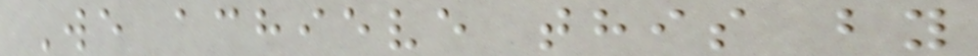We achieve this by
